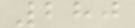280
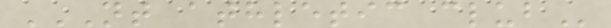NT ATHLETIC CLUB
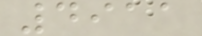4911
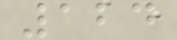124
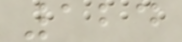124
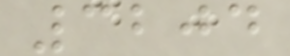3204
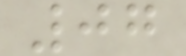07
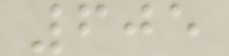605
